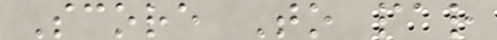Score To par
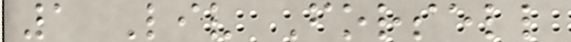1 Liv Forsell
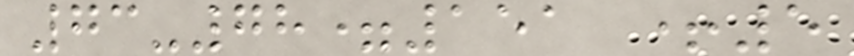73-78=151 +5
